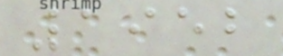1952
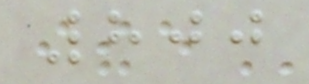800
